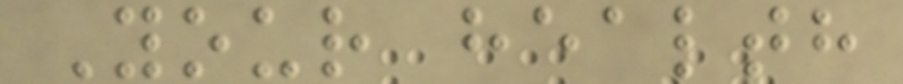Your health
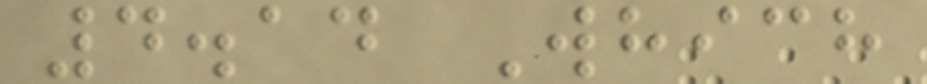4.14 Which
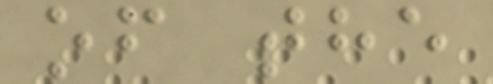of the
